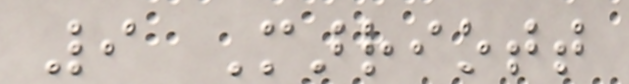9 Marriott
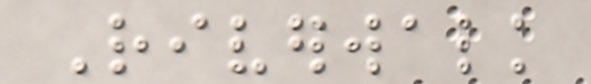Riverwalk
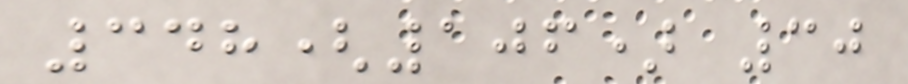348(106) 30
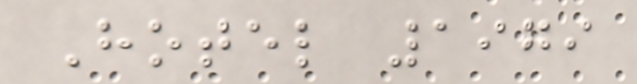Hotel 1979
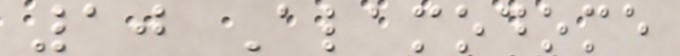10 Alamodome
